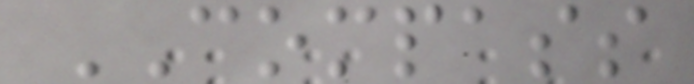COMPASS
